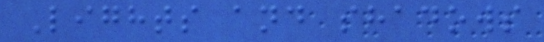Lights and shadows
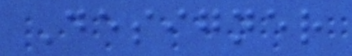Designer
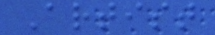Artist
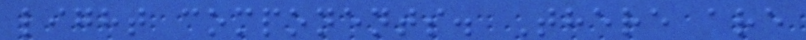light components. There are
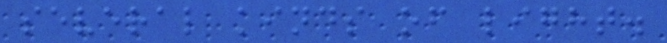several kinds of light.
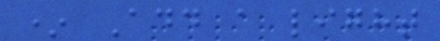* Add a light
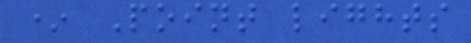* Point lights
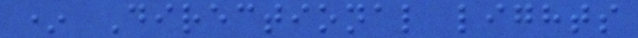* Directional lights
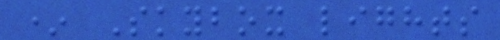* Skybox lights
